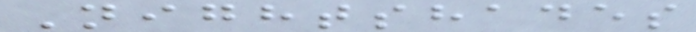Nightshades
